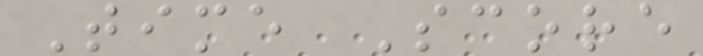Time Score
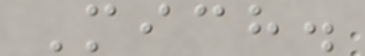Mich.
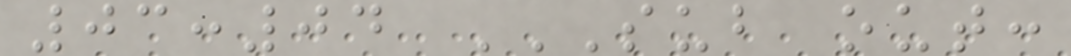03:04 SUB OUT:
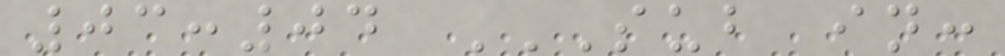03:04 SUB IN:
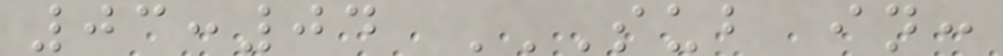03:04 SUB IN:
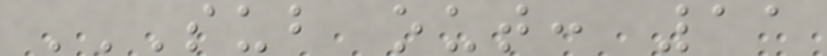SUB OUT: 11
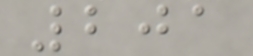201
